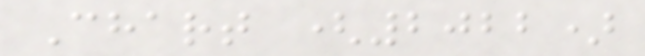Chart (2022)
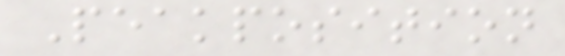Peakposition
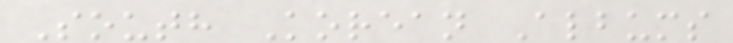South Korean Albums
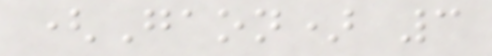(Gaon) 3
